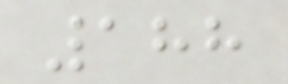188
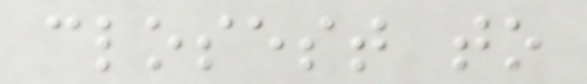closest to
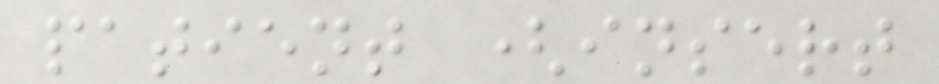patient (insert
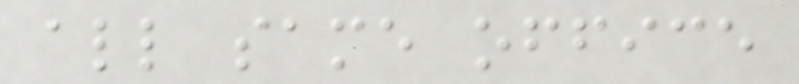all same office
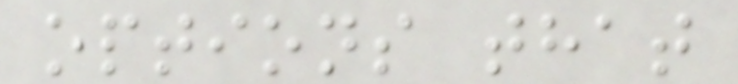options that
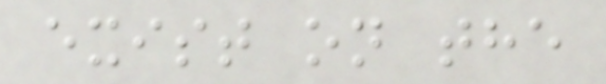exist on the
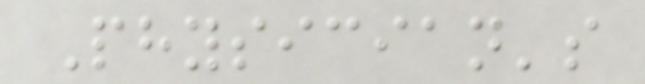Physician's
